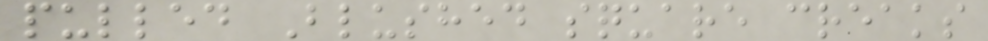pulled Blushed square creaks
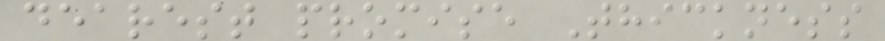dearest promise Thickness
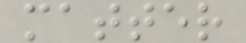matter
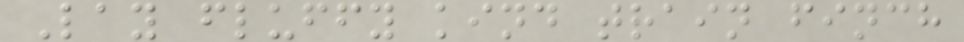Lay fluffy kind train finch
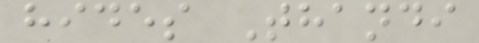hides Thandi
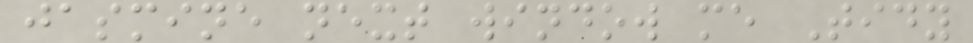jasmine next window me Tidy
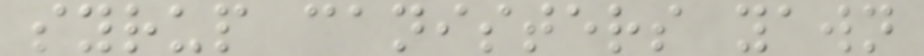syrup canisters yawn
